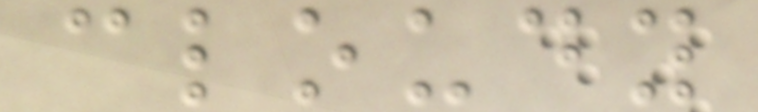cloudy
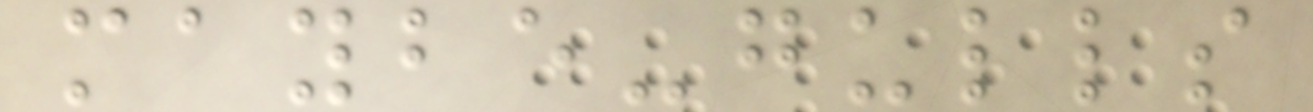maybe-gulls
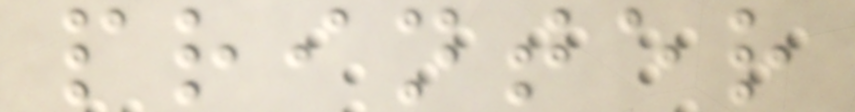printer
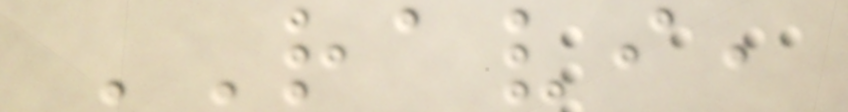RAVI,
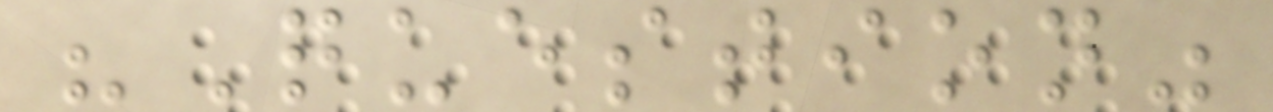"Question"
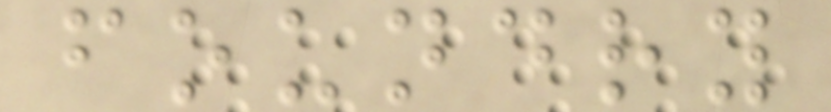foundry
